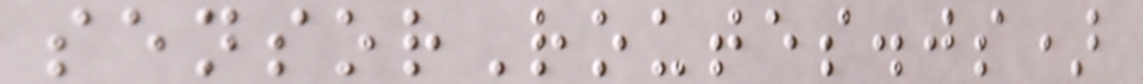sensorRoutes.js)
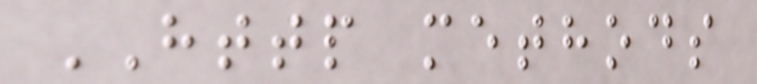HTTP methods
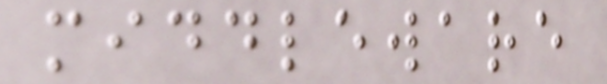middleware
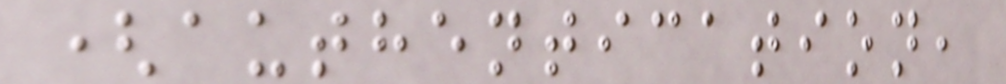(authentication,
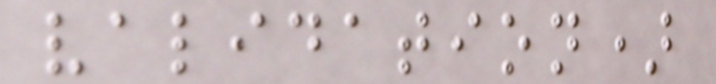validation)
